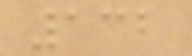132
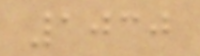1030
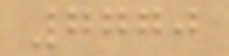7770
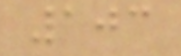103
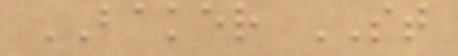BAKER ST
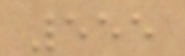555
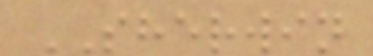SHERWIN
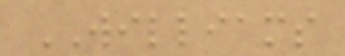WILLIAMS
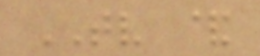TV &
